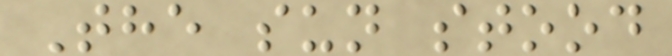The sun stood
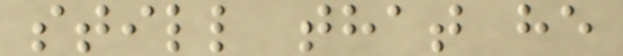still that he
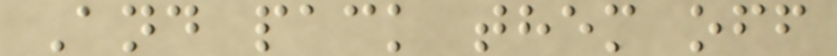And pack them off
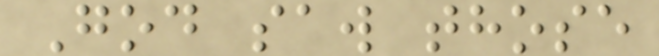God saw those
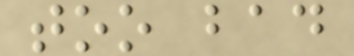too bad
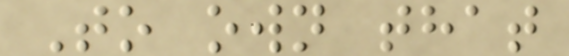To own that
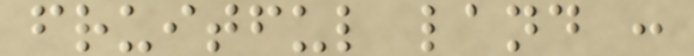fruitful land :
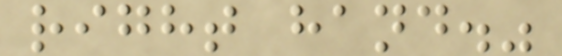right hand."
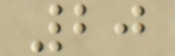20
